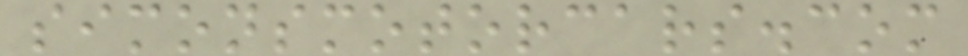simonsmotorcars.com
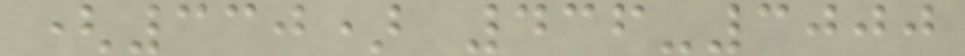(330) 436-3000
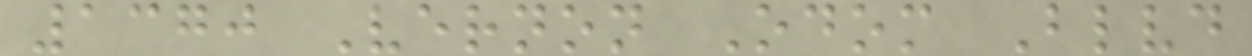1370 Vernon Odom Blvd
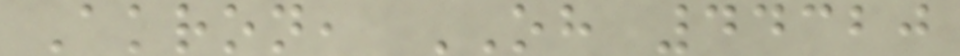Akron, OH 44320
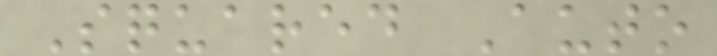Squared Auto
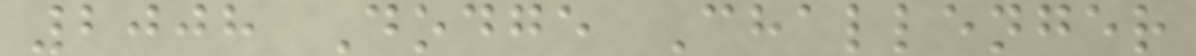2008 Dodge Challenger
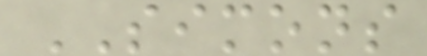SIMONS
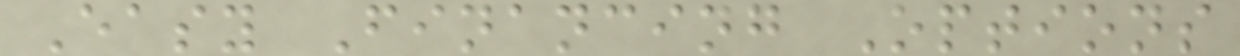Easy Financing Options
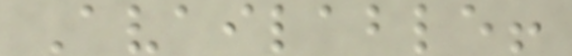Available!
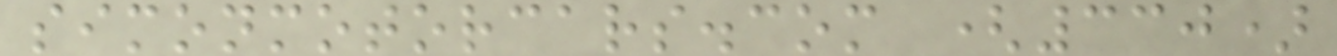simonmotorcars.com (330)
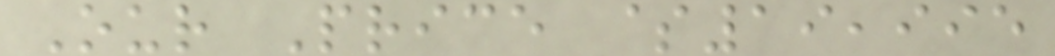Our Price $19,995
